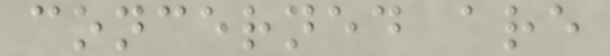concerned are
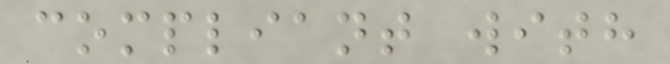compliant with
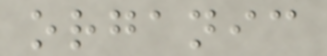organic
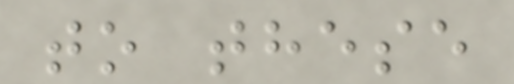to these
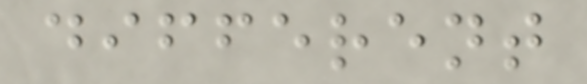different
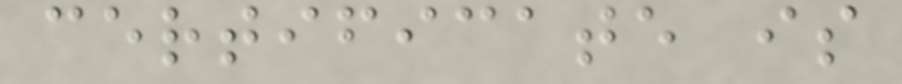certificate is
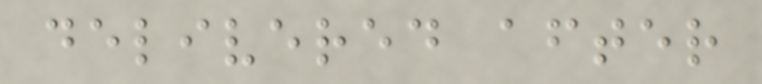delivered after
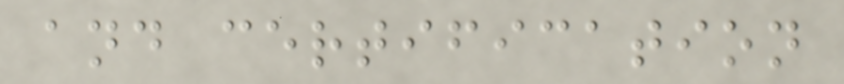and certification
